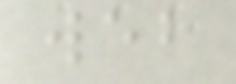web
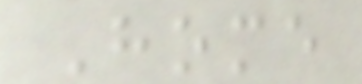Home
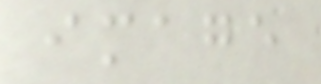image
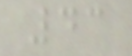43
